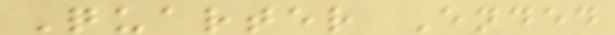Quarter Ended
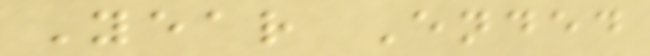Year Ended
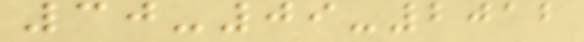30-09-2012
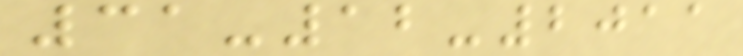31-12-2011
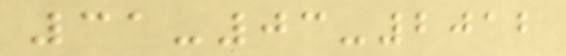31-03-2012
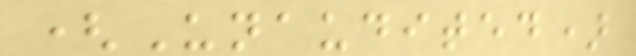(Unaudited)
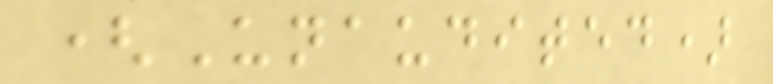(Unaudited)
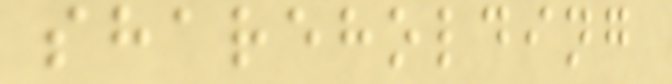shareholding
